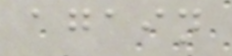again
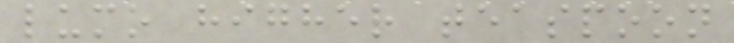lumo higher teaspoon
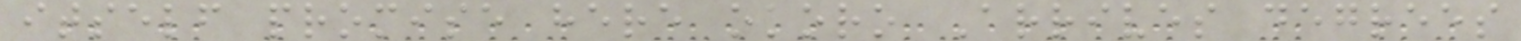itself promise here okoro Arrives degrees
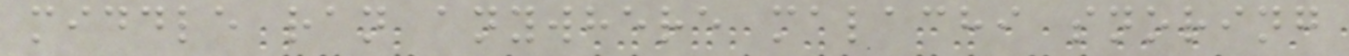middle ran anywhere malachi snoring
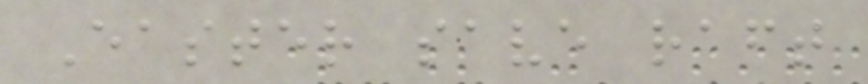Easter save raft
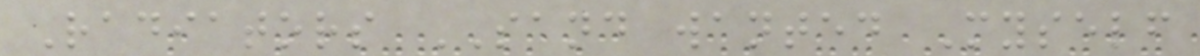Radiators SAND wanted Myself
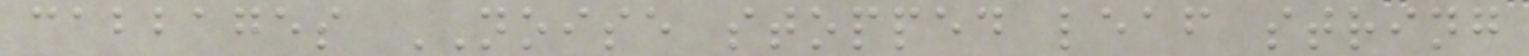cabbages NOISE stopped leaf string
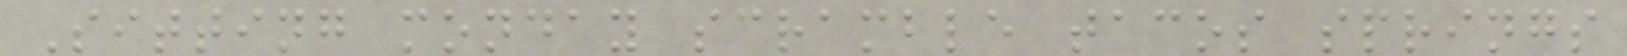Sitting monday scramble tacos springs
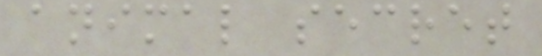animal secret
